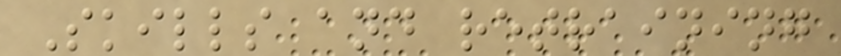Skills and retraining
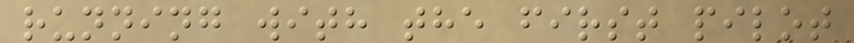running with the first pilot
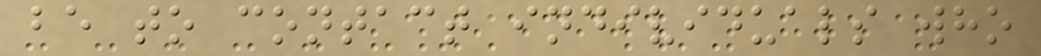be to contact individuals who
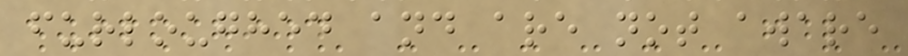furloughed and are not aware
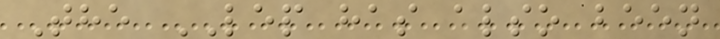The LEP has also been
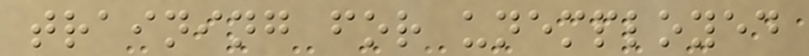training for unemployed
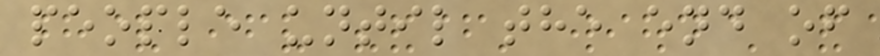people until the end of
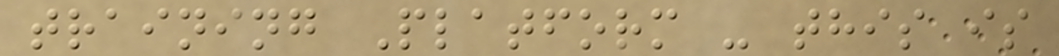training Platform - this is
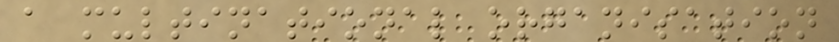a multinational organisation
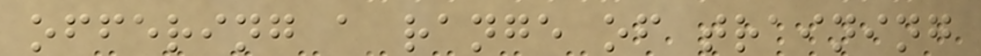offering a range of training
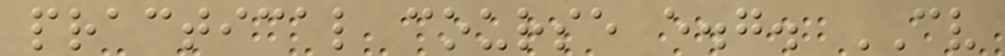practical course e.g. CV
